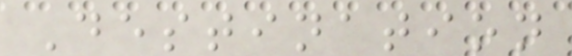Destination
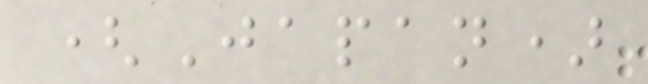(Japan)
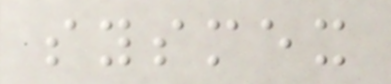sysmex
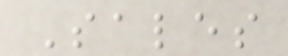Sales
